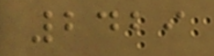2429
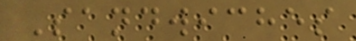Sandwiches
